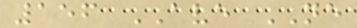156 AVE NE
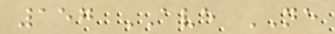157 AVE NE
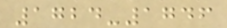1724-1746
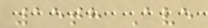15th Ave
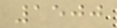1500
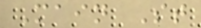Main St
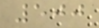500
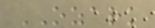OZARK
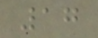17
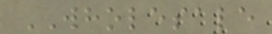WHOLESALE
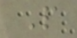P
